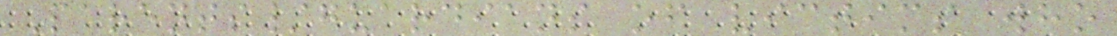Parents/guardians of victims who
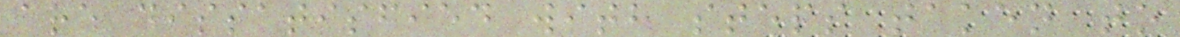are dissatisfied with steps taken to
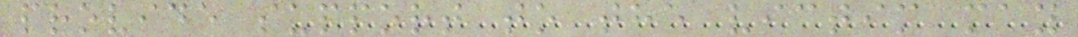provide support to the victim may
